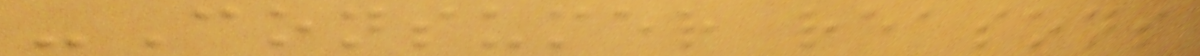-Consumer reasons
